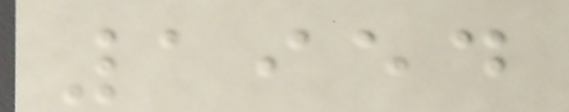1954
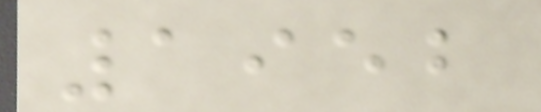1952
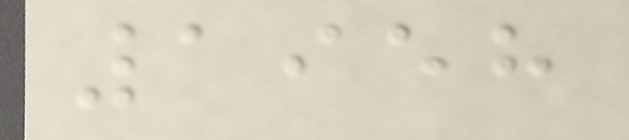1958
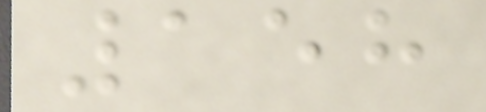158
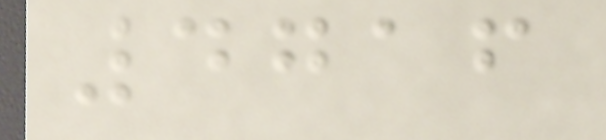4716
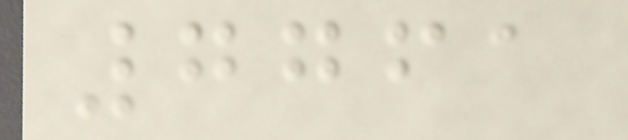7761
